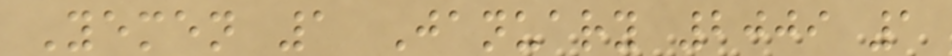Yemen 1 January 2009 1
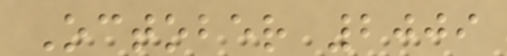October 2009
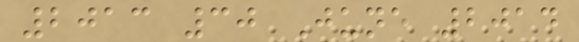2013 30 June 2014
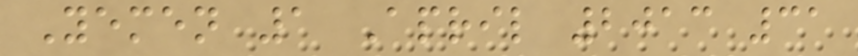Yemen 1 April 2013 31
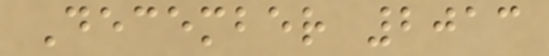December 2013
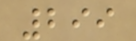299
